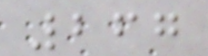267
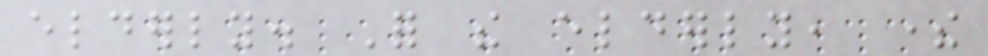elderly. For the elderly, there
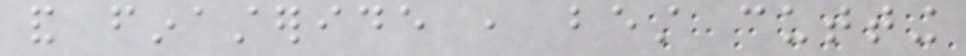and finasteride , best cutting
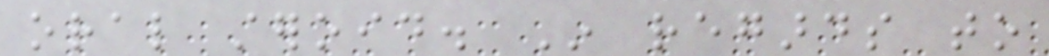oral steroid. In regards to
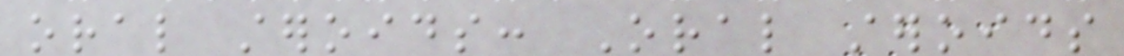oral steroids: Oral steroids
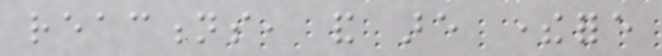reactions, and are therefore
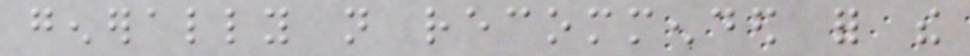generally not recommended for the
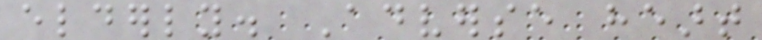elderly. Adverse heart
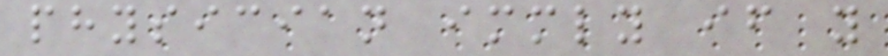physician immediately if you
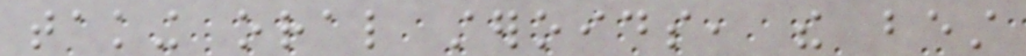taking oral steroids, the best
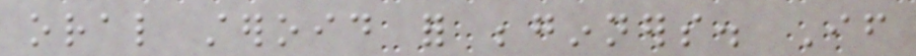oral steroid for beginners. If
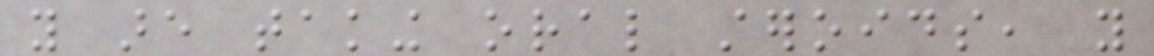you are taking oral steroids, you
